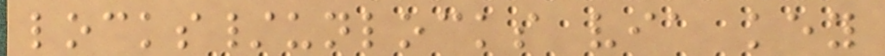locks/unlocks via key
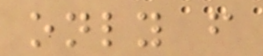only from
